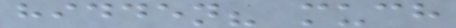hidden? much
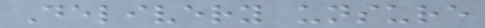Delivery unsure
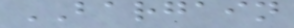BARGAIN
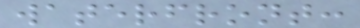waterfront:
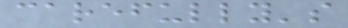carefully's
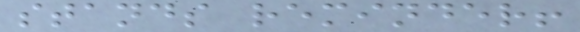stands reminder!
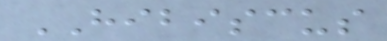HIBISCUS
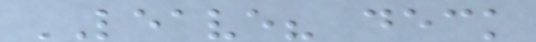LEAVE? deck
